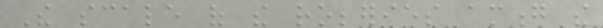The scale of the robberies among the
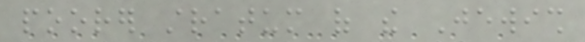poorer stratum of the Jewish
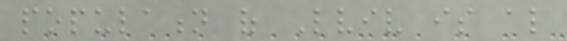population of Lviv is also
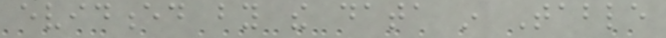evidenced by the data in Table
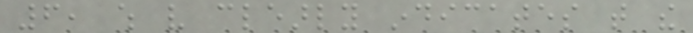6, which very clearly indicates that the
